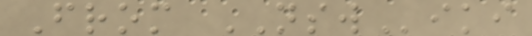From NSWiki
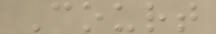Court
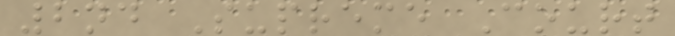2nd Supreme Court
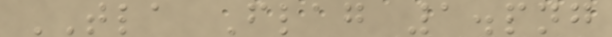TLA Flag 1.png
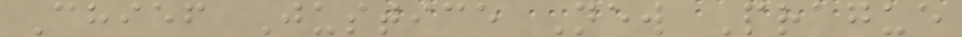Chief Justice New Prague
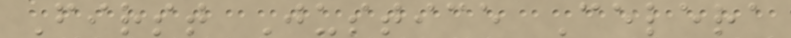First Justice Celera
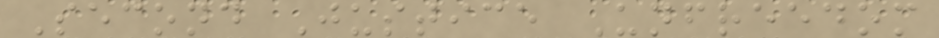Second Justice Unfreedom
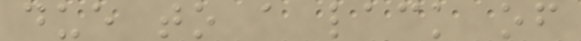due to a lack of
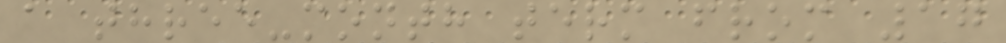a three-month term from 17
